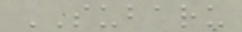SUBARU
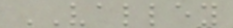VALLEY
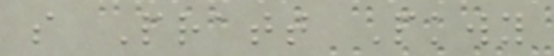s Pratt Pkwy
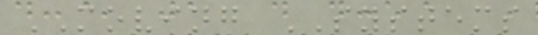MOVING SYSTEMS
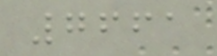7661
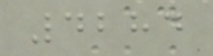4284
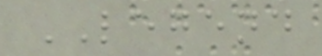LEGEND
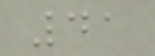41
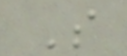S
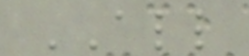ALL
